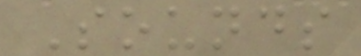Sounds
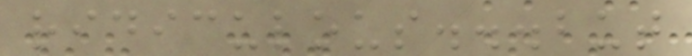ridiculous...but
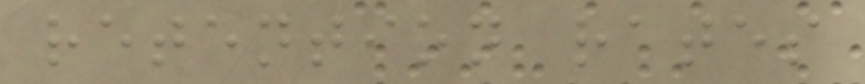retention rates
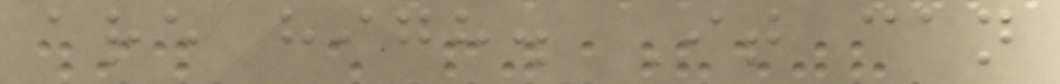are high. It can
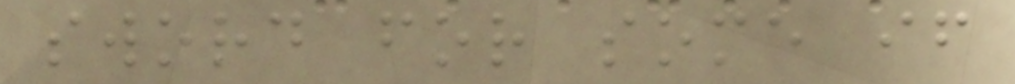sword for some if
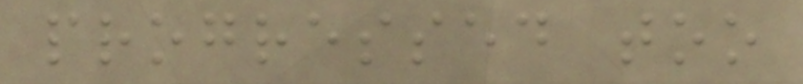progressed too
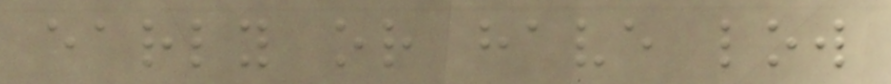early or have low
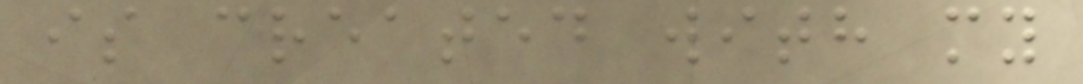is created with my
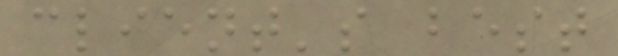client's best
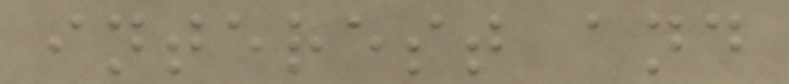interest and
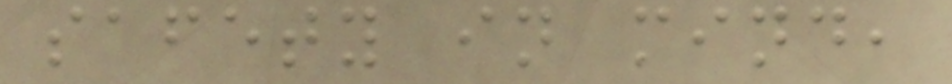safety in mind,
